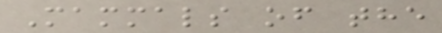Mammals of the
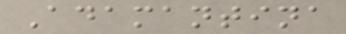Adamantina
